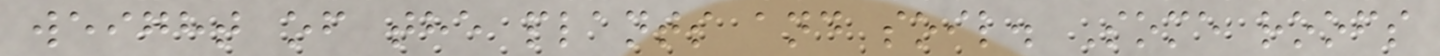weight of the plants and soil. Some roofs
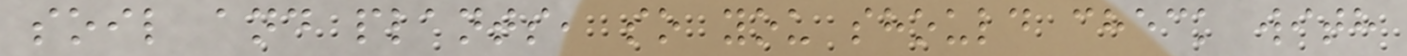soil and plants, so you should check with
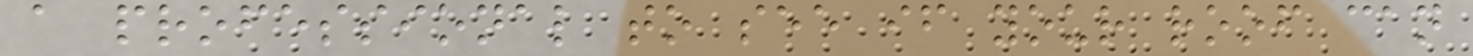a professional to see if your roof can
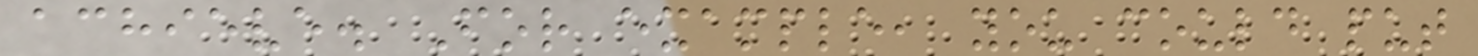achieve. For example, you could put
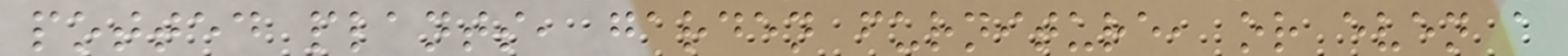potted plants, garden furniture, or even a
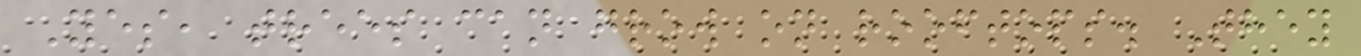Yes, trees can grow on rooftops. They
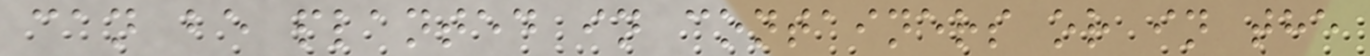can be planted in containers or in the
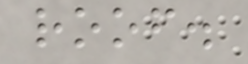roof.
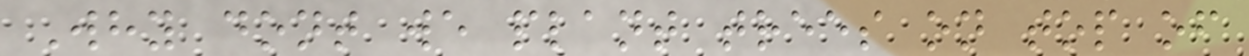Why dont we plant trees on top of
